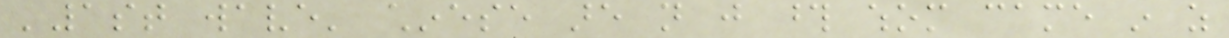'1st wave' chinese are not just those whom came in as
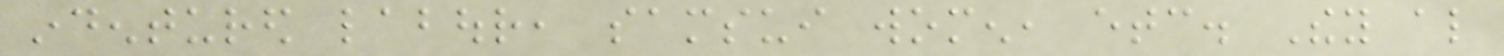indentured labour, samsui women, etc. They also
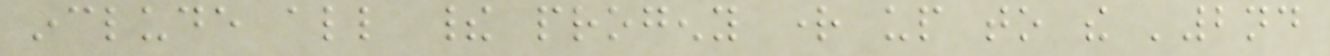include all their progeny right up to the '2nd
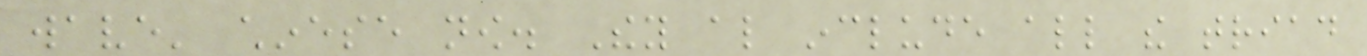wave' chinese now. They also include all the triad
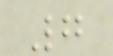7
